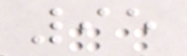95
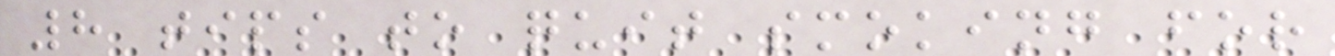8 tips to quit smoking for
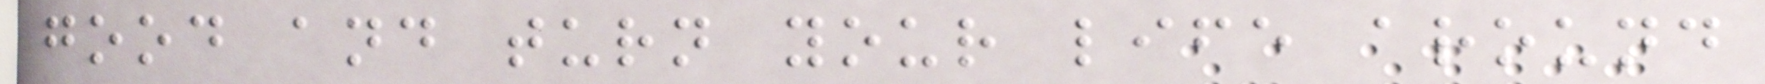good and turn your life around
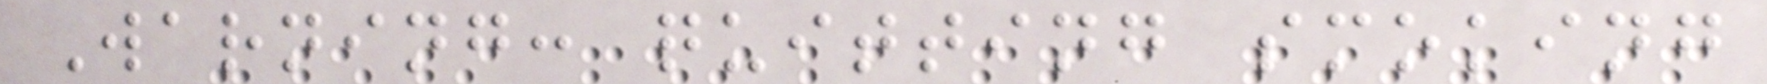Warning: quitting smoking
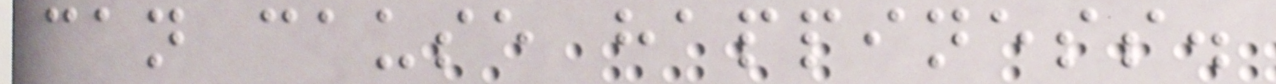can cause happiness.
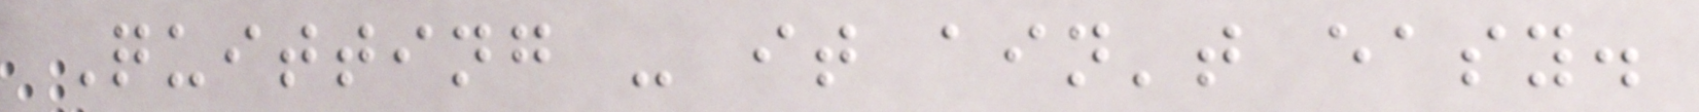Quitting - it ain't easy.
